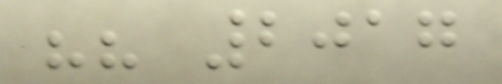"" 2017
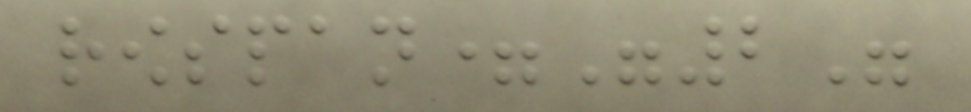rowspan="2"
